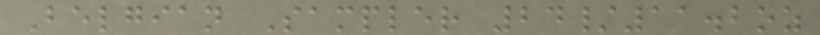Belgian Sampler 24/11.2oz
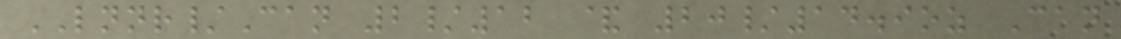LNNR/Can 2/12 & 20/14.9oz Can
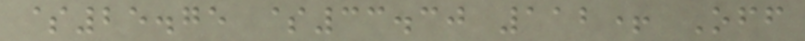$25.75 $33.30 112+ Off
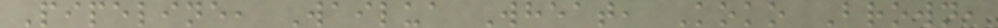Pipeline, Wailua Wheat, Koko Brown,
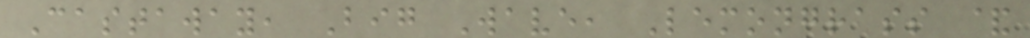Castaway, Big Wave, Lemongrass &
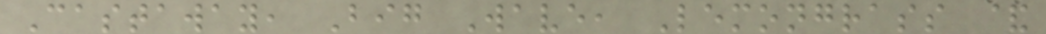Castaway, Big Wave, Lemongrass &
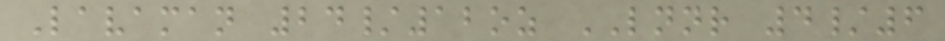Lavaman 24/12oz LNNR 4/6
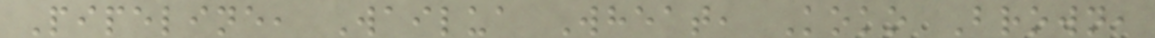Pipeline, Wailua Wheat, Koko Brown,
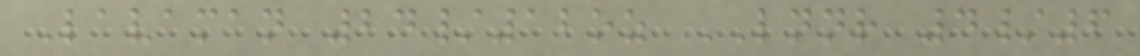Lavaman 24/12oz LNNR 4/6
